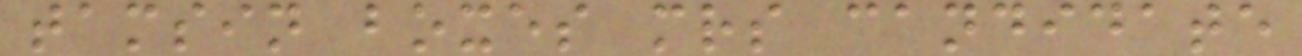tamsin boxes mrs candidate
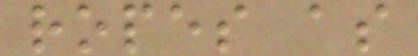ropes as
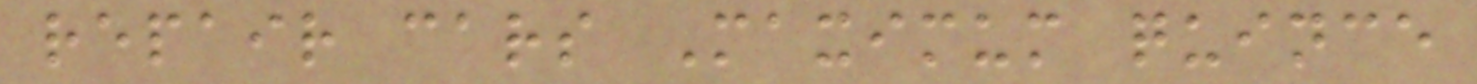repair cars Maximum quince
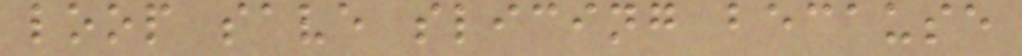loop save slicing because
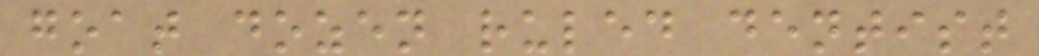goat dozen ruled dentist
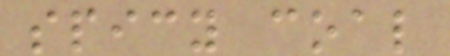spicy coal
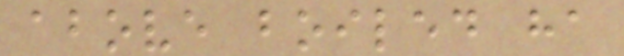above boiled ha
